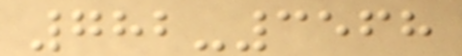782-3568
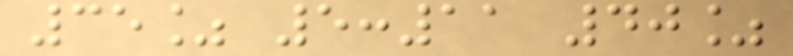35% 5:11 40%
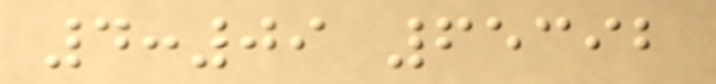4:09 65392
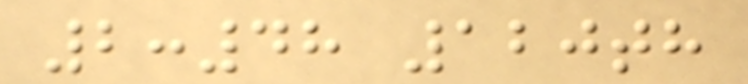2:48 120th
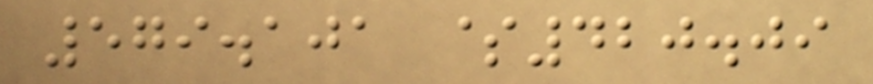579.101 $420.09
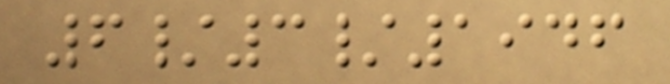6/3/1946
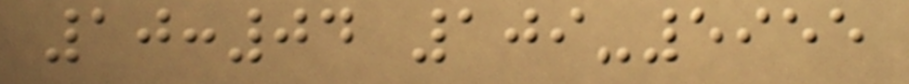10:04 109-5955
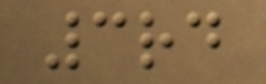3rd
